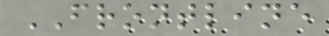FRONTLINE
